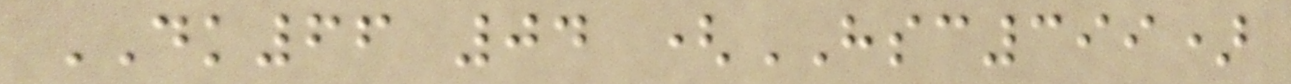DK66 04 (HSC399)
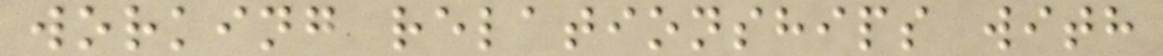working relationships with
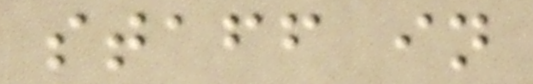staff in
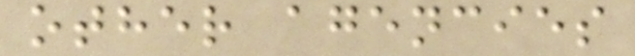other agencies
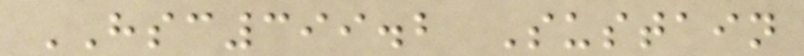HSC399.2 Sustain
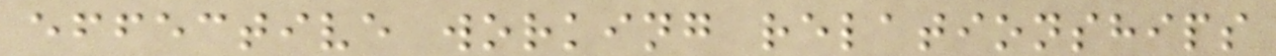effective working relationships
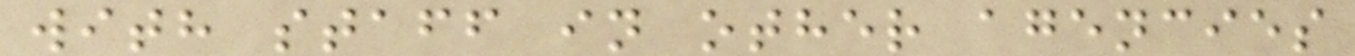with staff in other agencies
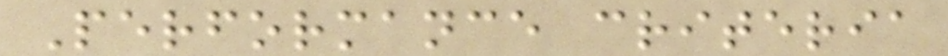Performance criteria
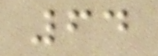64
